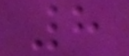8
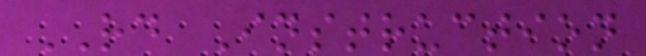RD Instruction
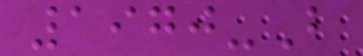1970-B
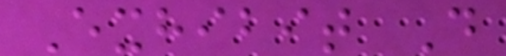Exhibit D
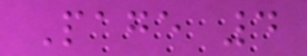Page 4
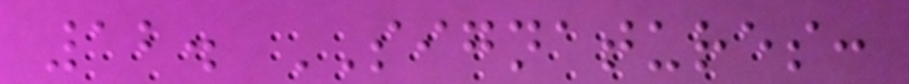12. SIGNATURES:
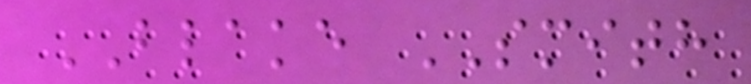BLAKE SMITH
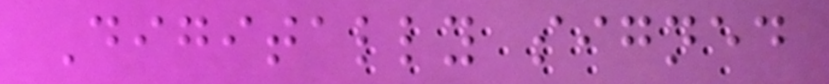Digitally signed
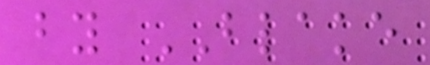by BLAKE
